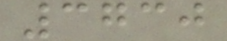3730
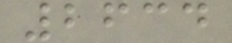2634
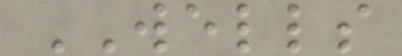WELLS
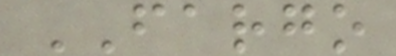FARGO
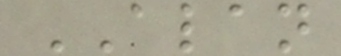ALAN
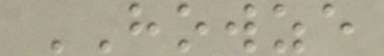HOWZE
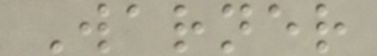Warner
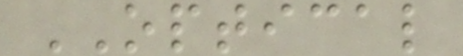OPTICAL
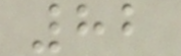82
